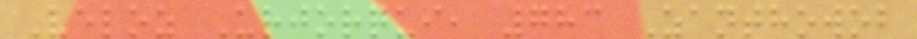Veloz Urjorqui, 783 Zanthowob
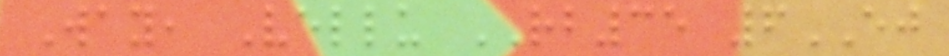Way, Vellu RB35 6EJ
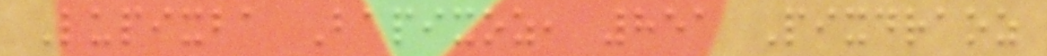Lupixba Bapixoz, 851 Pixdraoz
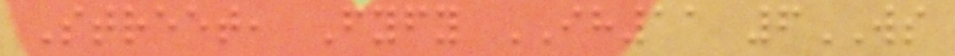Street, Fyfy IH11 6WS
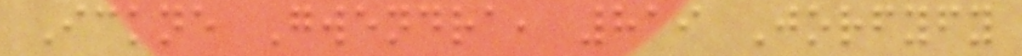Ickne Gwendra, 819 Jorfyfy
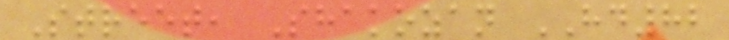Street, Shakozan HD82
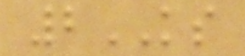2KS
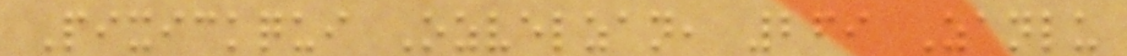Pixickqui Ozvelzan, 269 Zanlu
